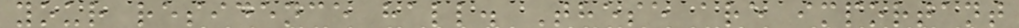your residence hall. These are important
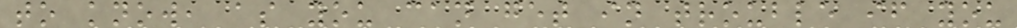to know, as you can get in trouble if you
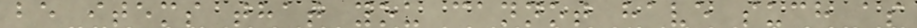be items that you cannot have such as
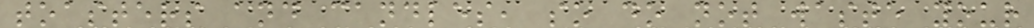toasters and candles, so do not waste your
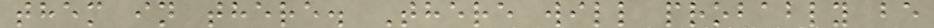them in there. There will probably be
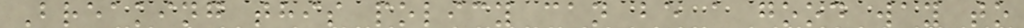Breaking this policy can be a good way to
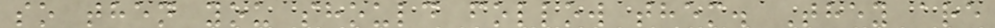so then you should follow them. They are
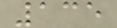135
